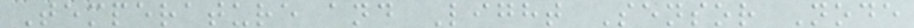Temperature and Light Sensor Node
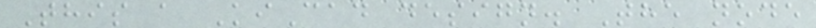This a KiCad design. The node
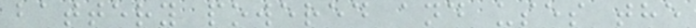battery powered and uses the
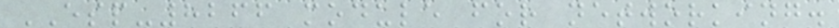ESP-8266 module for networking.
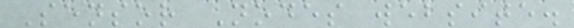Sensor Nodes website.
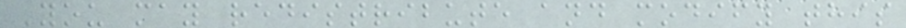You may redistribute and modify this
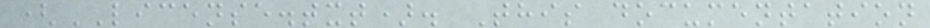(LICENSE.txt). This documentation
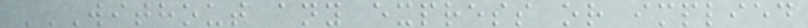WITHOUT ANY EXPRESS OR IMPLIED
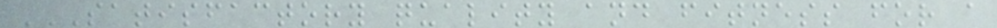SATISFACTORY QUALITY AND FITNESS FOR A
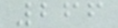266
